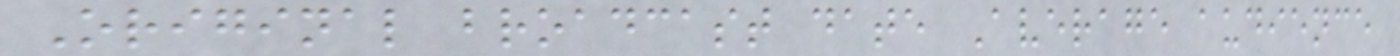Original broadcast date Average audience
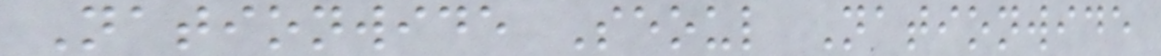Nationwide Seoul Nationwide
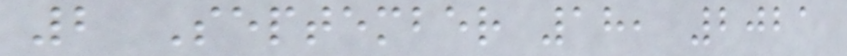2 September 18, 2021
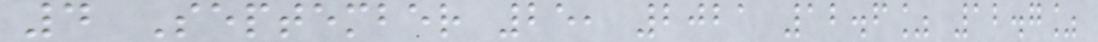4 September 25, 2021 12.6% 12.7%
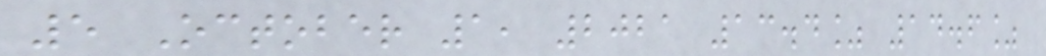5 October 1, 2021 13.4% 14.6%
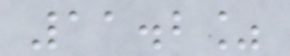11.2%
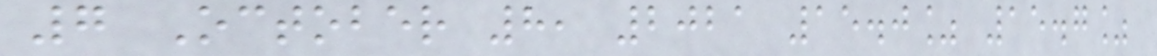7 October 8, 2021 15.0% 15.7%
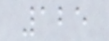125
